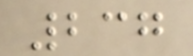237
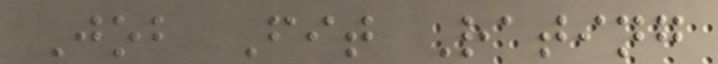Job Fit Rating
